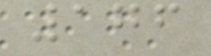176
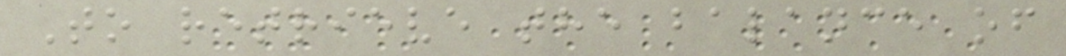To retrieve the balance of
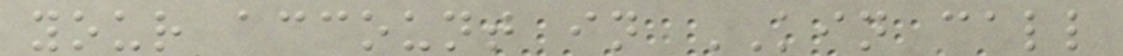your account in KIN call
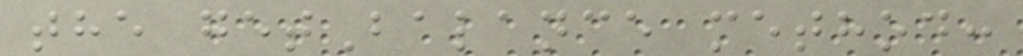the getBalance method:
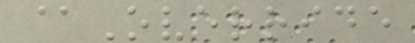@Override
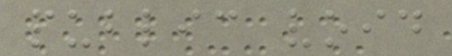public void
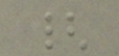{
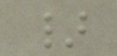}
